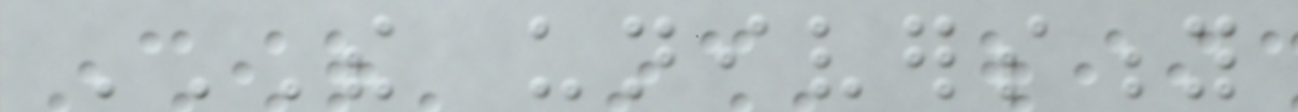THE UNIVERSITY
